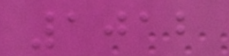1012
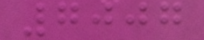7007
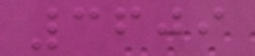3609
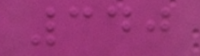340
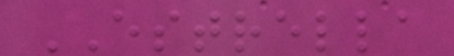ESTRELLA
